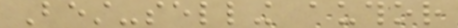Best-selling author
